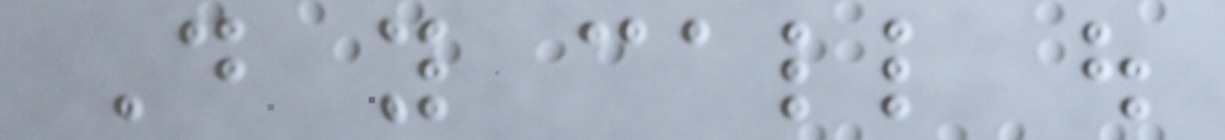Do you call out
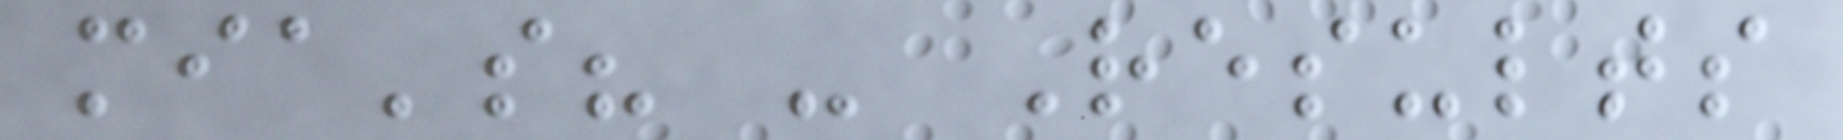mia's? - Results
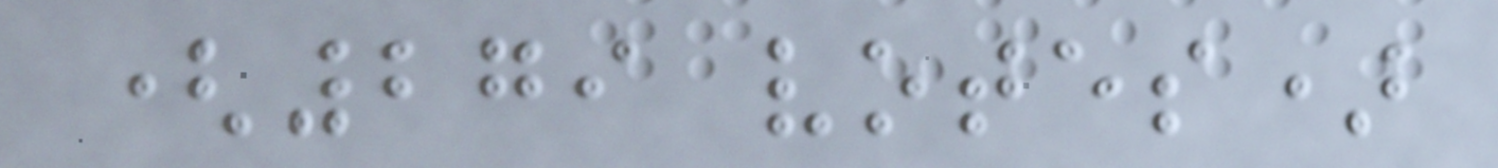(279 votes)
